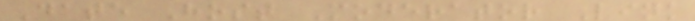Date Host Moderator Link
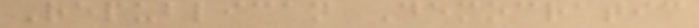Republican Democratic
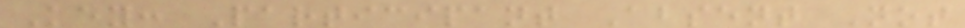Key: Participant Absent Not
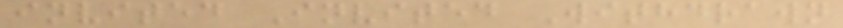invited Invited Withdrawn
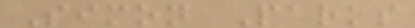Simon Parks
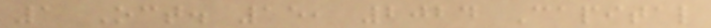1 Oct. 15, 2024 Capital
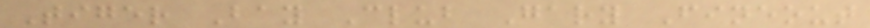Tiger Bay Club Gary Fineout
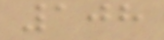108
